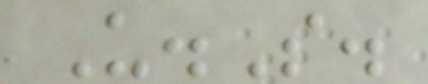U.S.
